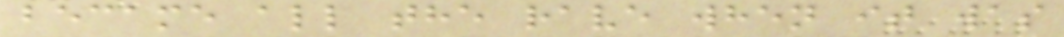became all the rave when it was
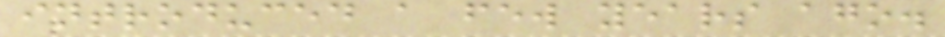introduced a few years ago.
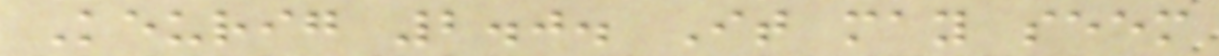Keurig 2.0. It may seem
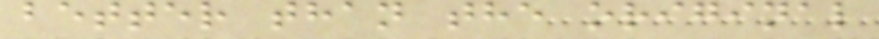better than the original
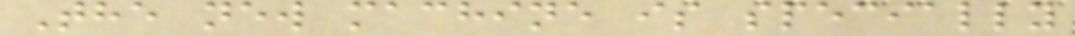The new machine is specially
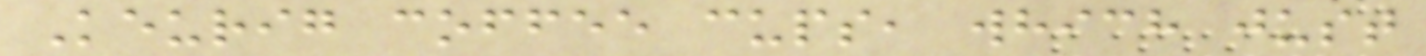Keurig coffee cups, which just
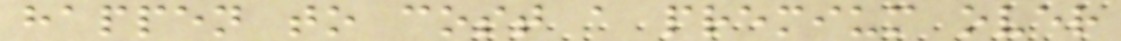happen to cost a premium over
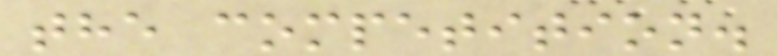the competition.
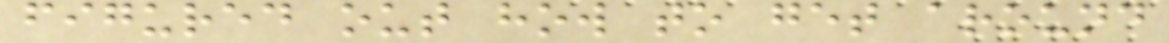figured out how to get around
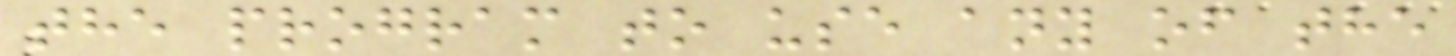the program to use any of the
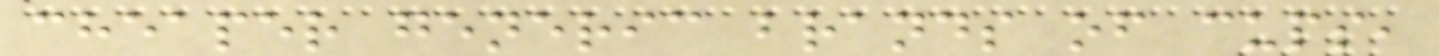cheaper generic brands of cups,
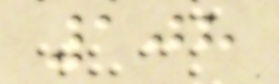108
